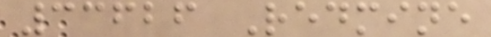33626 Redmine
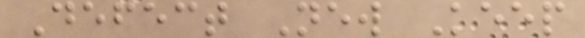Defect New Keep
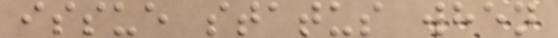issue status when
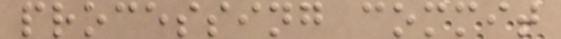processing commit
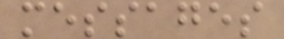messages
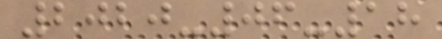2020-06-18
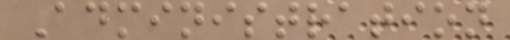Administration
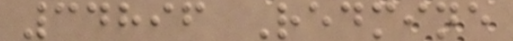34896 Redmine
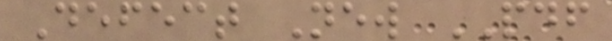Defect New PDF
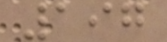197
